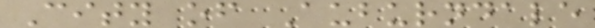City of Auburndale
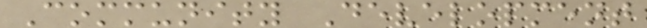Community Development
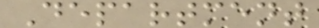Department
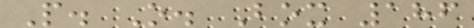P. O. Box 186
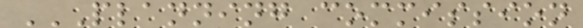PLANNING COMMISSION
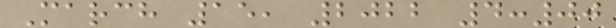March 15, 2022 4:00
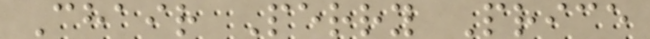Chair Perry Price
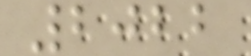2022
